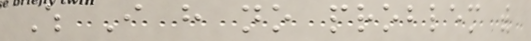Which I have no problem with
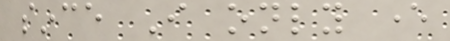since I only ever
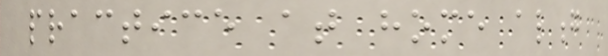practice at home along
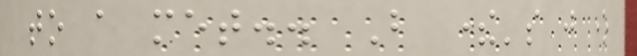to a met.. But there's just one
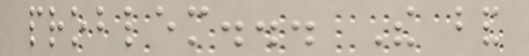problem... The band
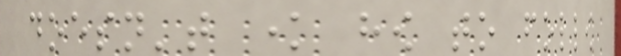doesn't know how to follow
